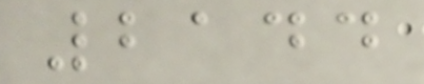2144
